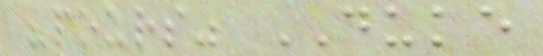"pours" DUKE
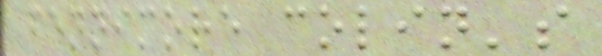fennimore colin's
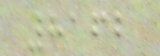8162
